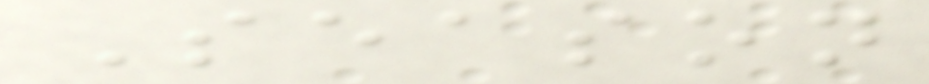Season
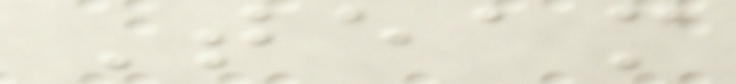Team
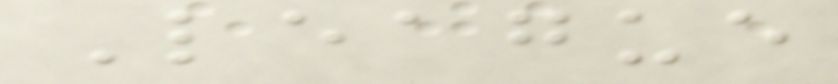League
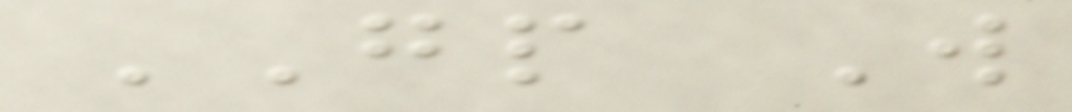GP W
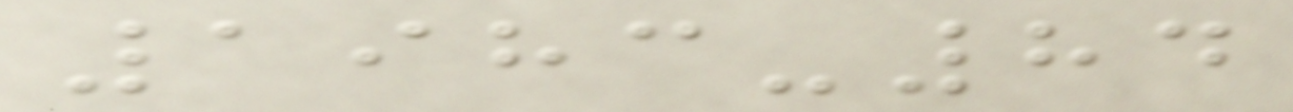1983-84
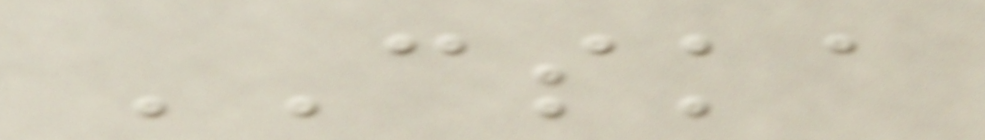CSKA
